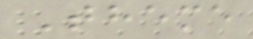Theme
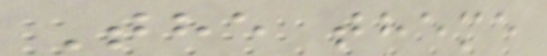The theme
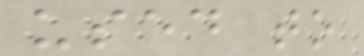used to
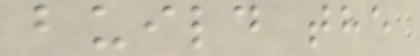build the
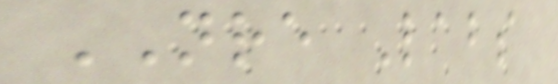NRE Labs
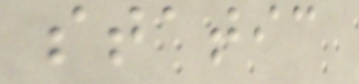static
